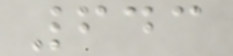643
